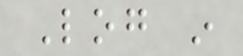Log in
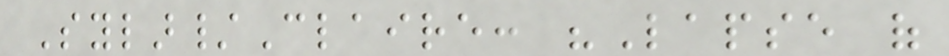Sylar/Claire: "Lapse of
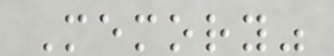Memory"
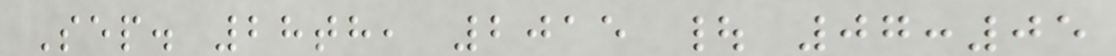Sep. 28th, 2015 | 07:05
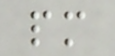pm
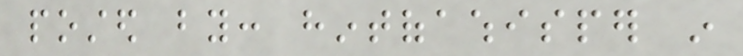posted by: hintofawhisper in
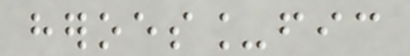heroes_fic
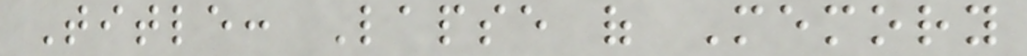Title: Lapse of Memory
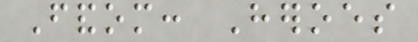Fandom: Heroes
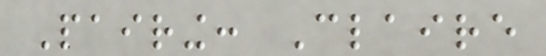Pairing: Claire
